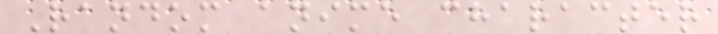Random anime character
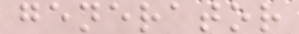generator
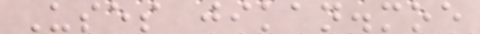Uses jikan.moe
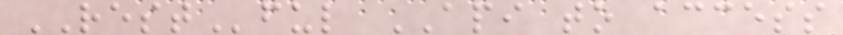RESTful API to access
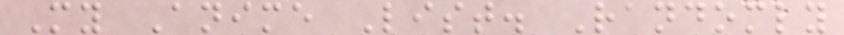My Anime List. Randomly
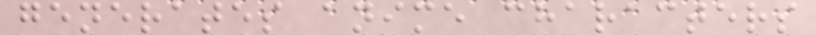generates anime characters
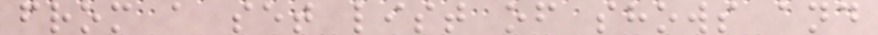from a set list of shows and
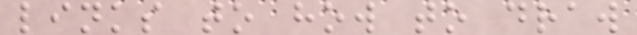links to how to draw
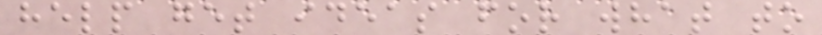help get ideas for what to
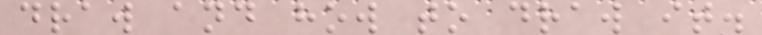draw and how to draw it.
